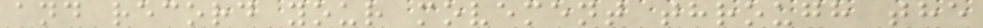and record your movement through the
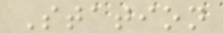Station
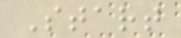Start
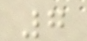7
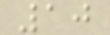10
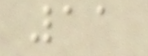11
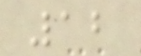12
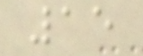15
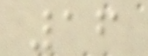16
